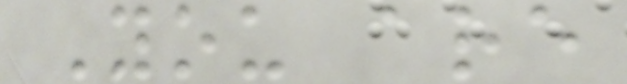You are
